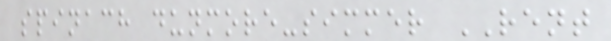spinach dunmore-simmer RENT
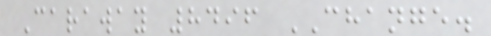Caraway 8496 CHANGE.
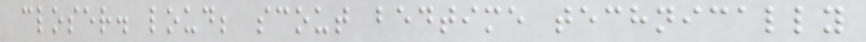closer. loud; scout bedtime technically
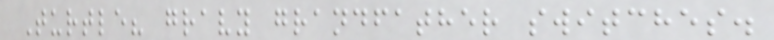Turtle? gravy grandfather switches.
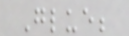Glue;
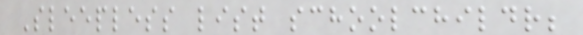Sleepless list schoolchildr;
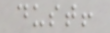dust!
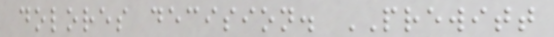dolores decision. PREWITT
